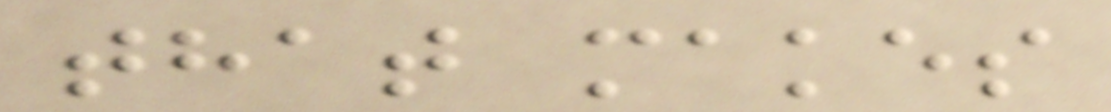that makes
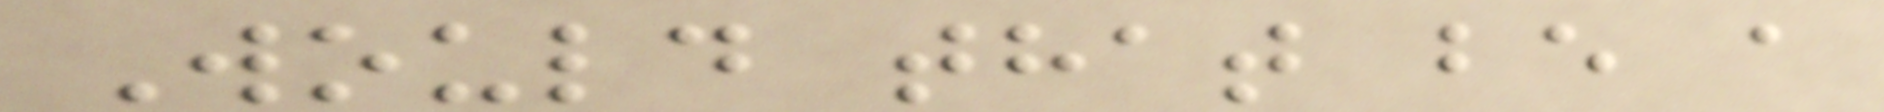Would that be a
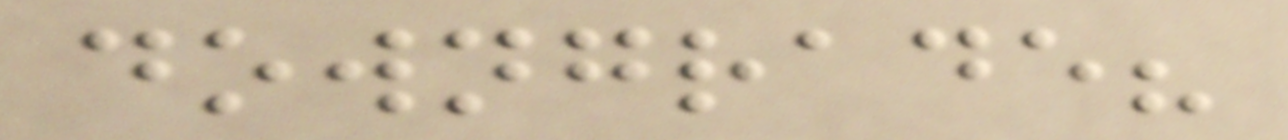downgrade?
